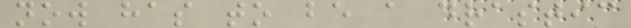now has to be a drastic
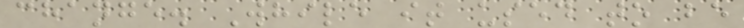change. While it used to be
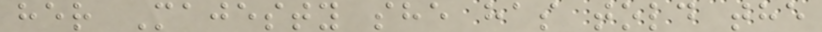her Majesty she has told the
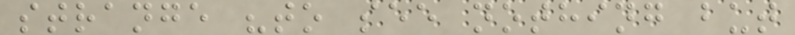strange "to see nothing but
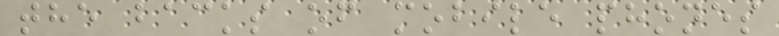the backs of mobile phones
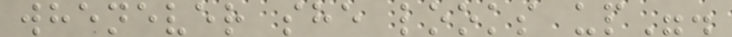whenever she looks up".
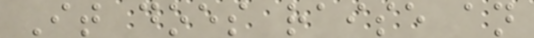It does raise an
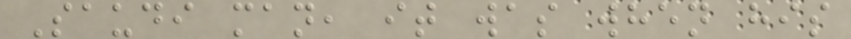Saudi man, it was when his
